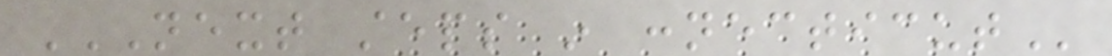NEXT STEPS IN CONNECTICUT
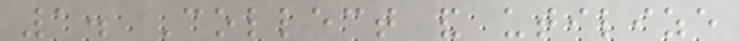1. Collect and utilize
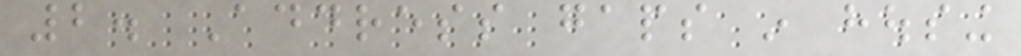2. Address gaps in housing
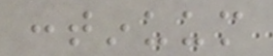continuum
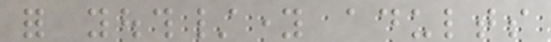for youth/young adults
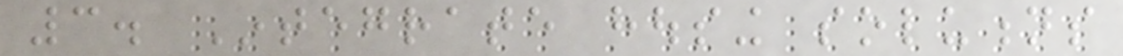3. Integrate housing solutions
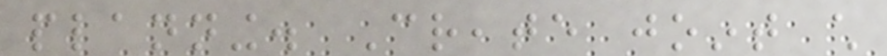planning. Create joint child
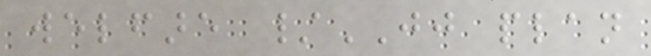welfare /JJ plan
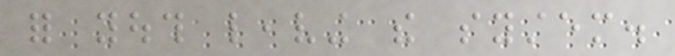for youth leaving the system.
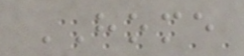HOME
